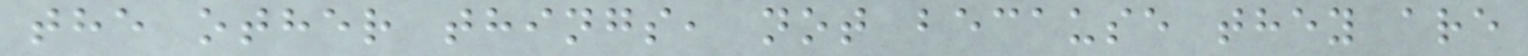the other things, not because they are
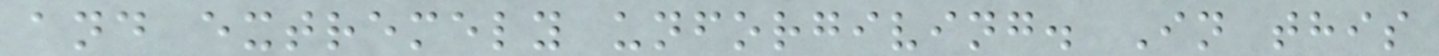and extremely unforgiving. In this
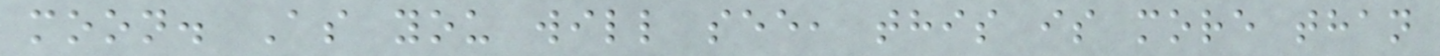moon. As you will see, this is more than
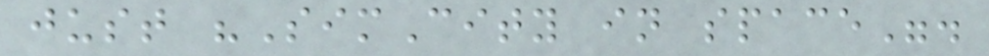just "SimCity in space".
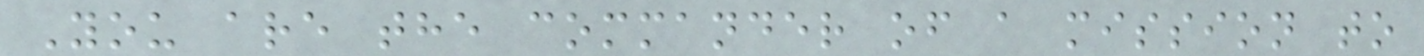You are the commander of a mission to
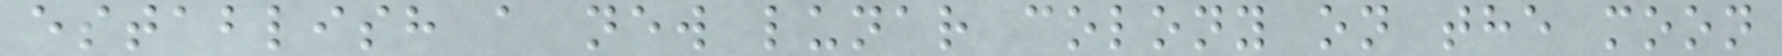establish a new lunar colony on the moon
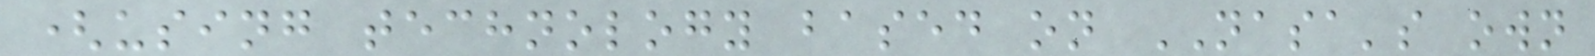(using technology based on NASA's own
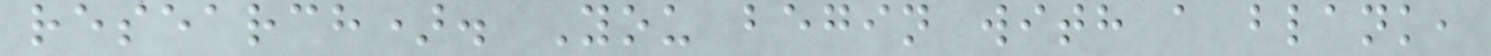research). You begin with a blank,
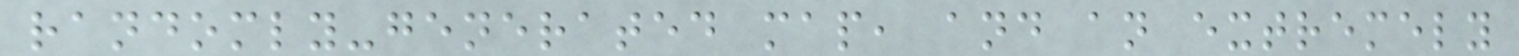randomly-generated map, and an extremely
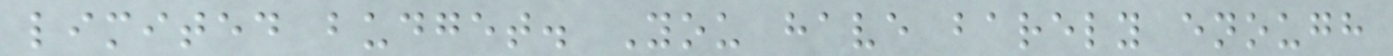limited budget. You have barely enough
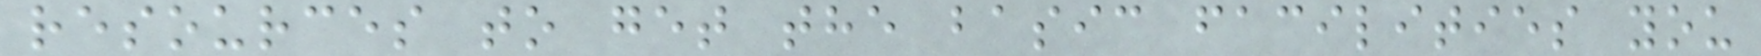resources to get the basic facilities you
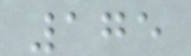175
